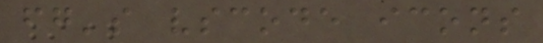fg's vscode icons
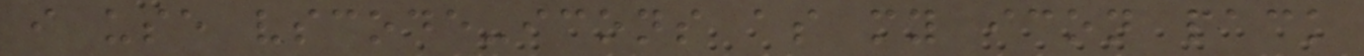i use vscode-icons as my icon pack
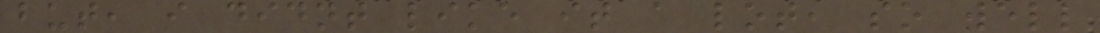but, i didnt like it a lot, so well
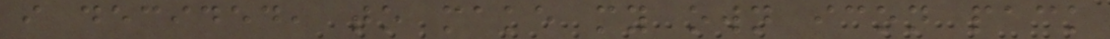i decided, to make my own icon pack
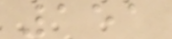151
